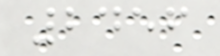2456
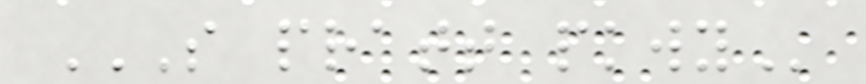S PRATT PKWY
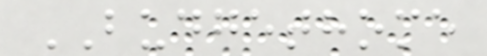BUDGETHOME
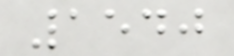1540
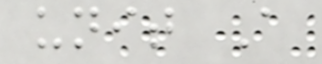unit A
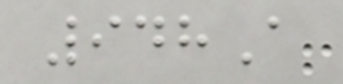948A
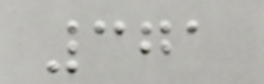371
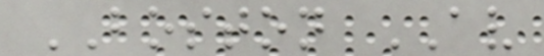BOSTON AV
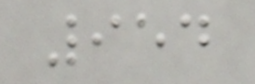954
